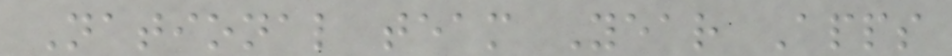National team Year Apps
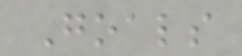Goals
